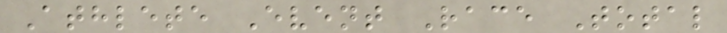Athlete Event Race Total
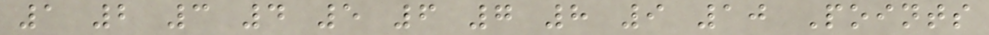1 2 3 4 5 6 7 8 9 10 Points
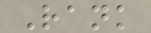Rank
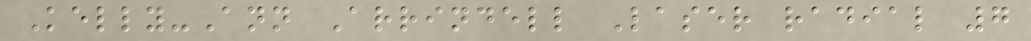Kelly-Ann Arrindell Laser radial 7
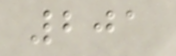201
